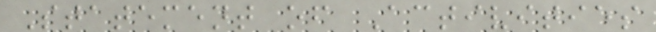Statement of Activities
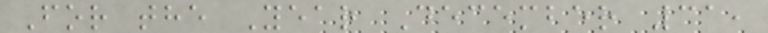For the Year December 31,
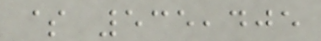$ 535,405
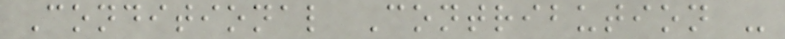Conditional Contribution -
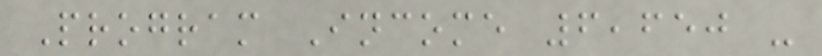Program Income 6,650 -
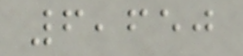6,650
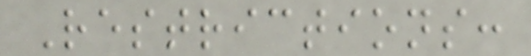Restrictions:
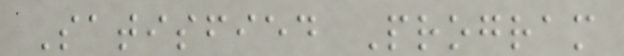Satisfied Program
